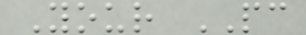Your PC
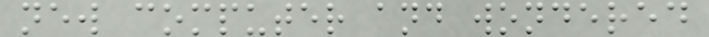new computer and wondered
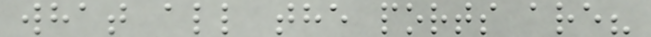what all the ports are?
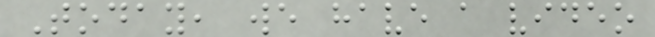Today, we have a video
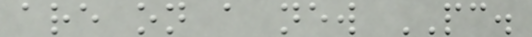are on a new PC.
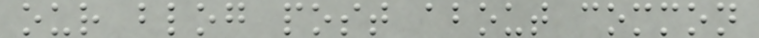our blog post about common
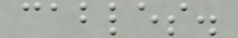cables.
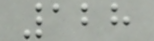128
